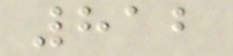812
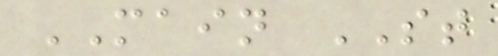MAIN ST
